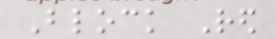Block Red
